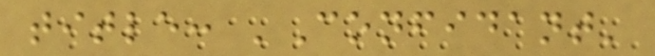title: 'Confidant'
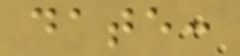date:
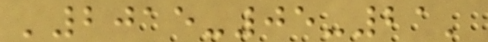'2015-05-21'
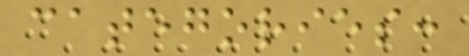categories:
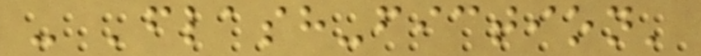- 'flash-fiction'
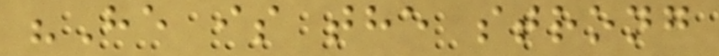"He is the strong
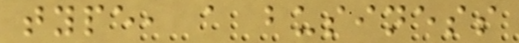type, a business
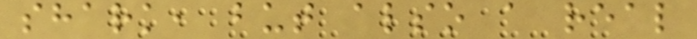shark, but also a real
